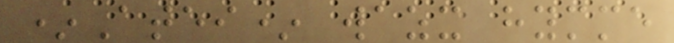*Atei* wazx hymme
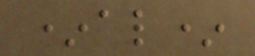*al*
